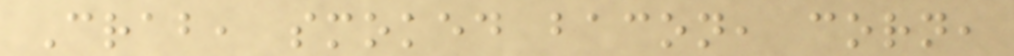Crab, smoked bacon, corn,
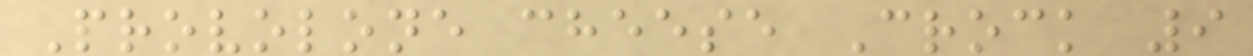Provolone cheese Crock 9
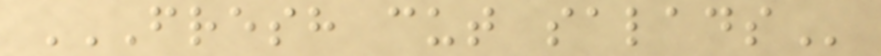FRESH CUT SALADS
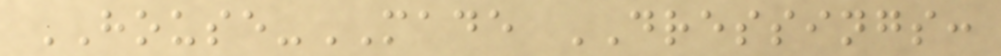HOUSE-MADE DRESSINGS:
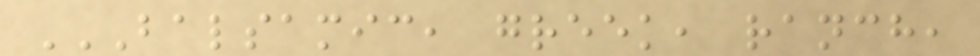BALSAMIC, GREEK, RANCH,
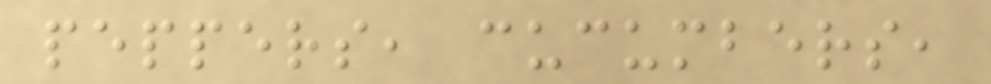peppers, cucumbers,
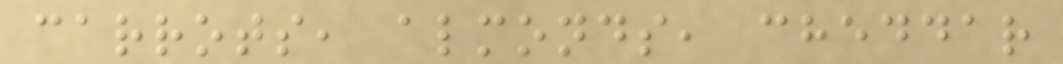carrots, almonds, cheddar
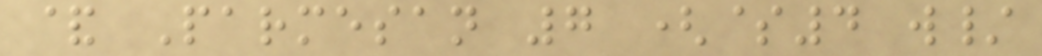& Parmesan 7 ($4 w/
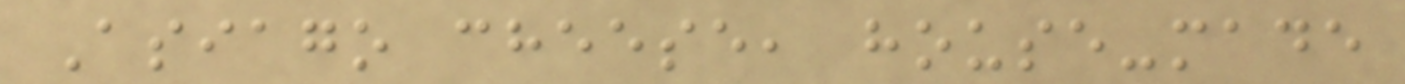Asiago cheese, house-made
